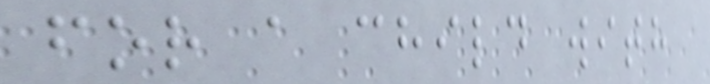for a child with
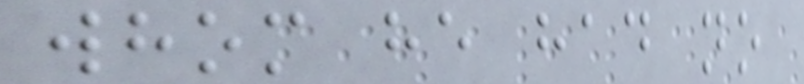whom he had no
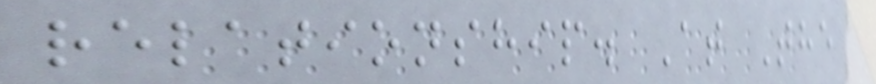relationship. At The
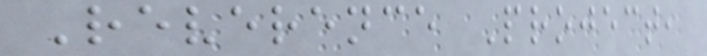Reverence Project,
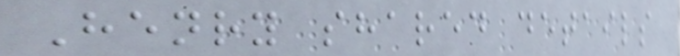Henry shared details
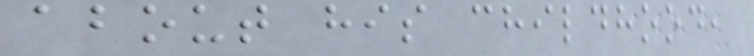about his childhood,
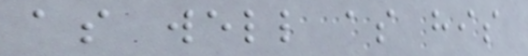as well as his
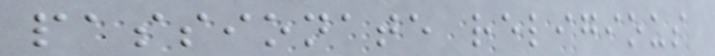passionate religious
